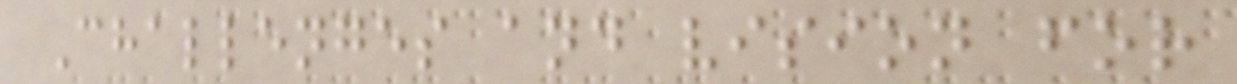Challenges and vision for
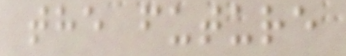the future
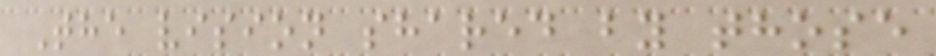The vision shared by those
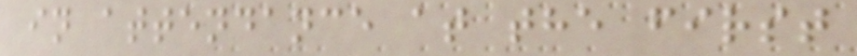in attendance at the first
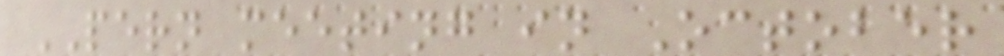PERN meeting in October
